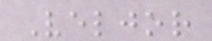Veljor
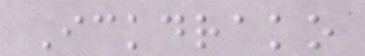Ickdrako
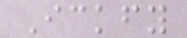Ickfy
